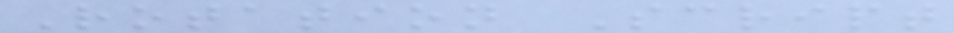Rotation Script
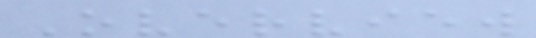Overview
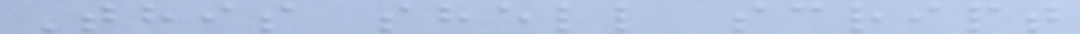This shell script
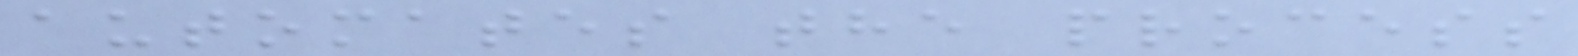automates the process
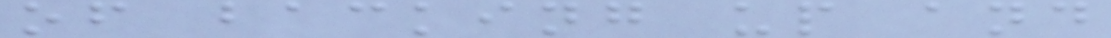of backing up and
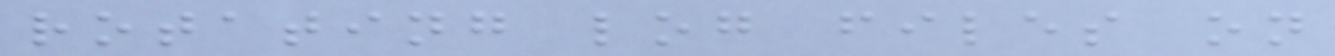rotating log files on
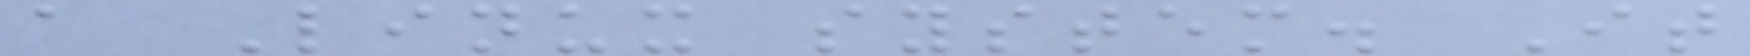a Linux system. It
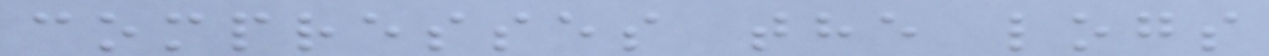compresses the logs
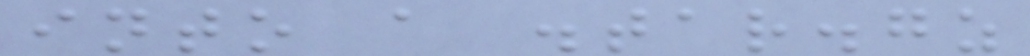into a .tar.gz
